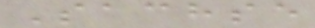Sachse
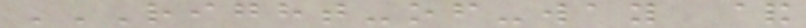RIGHT-OF-WAY &
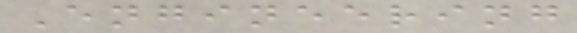Engineering
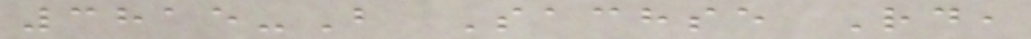3815-B Sachse Rd,
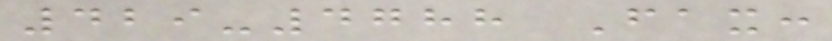429-4788 Fax:
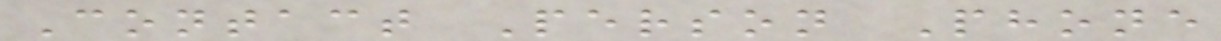Contact Person Phone
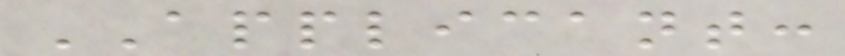APPLICANT:
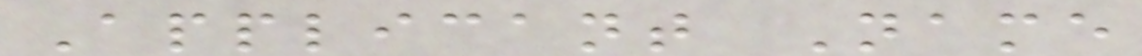Applicant Name
